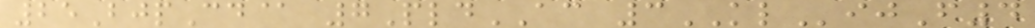25BjpCd@ 7PldAC 3KLijF4
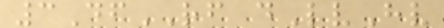3DfRF dLvHv
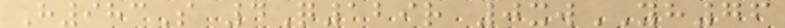H983S 4Q129r 0xwYH76
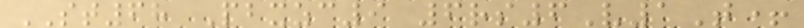ST68 Pbxzc9 6rs6V1T+
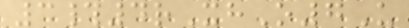3#4rXhO7U
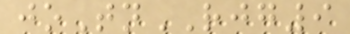joTnRJG9
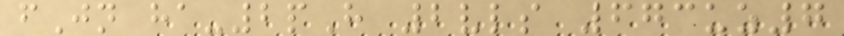fJn ha-2pH 2vls 673uz7
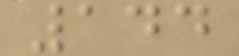144
